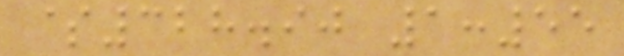$328.90 1:55
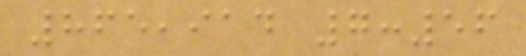865,914 7:56
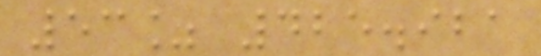53% 425.921
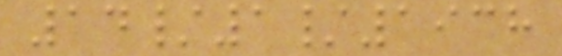14/1/1938
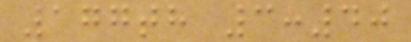177th 3:40
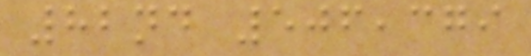82nd 506,379
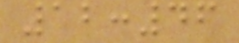12:46
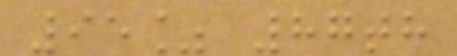95% 87th
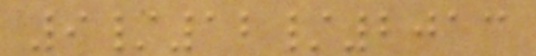9/12/2013
